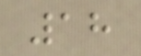18
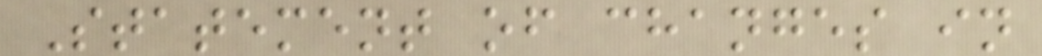Statement of changes in
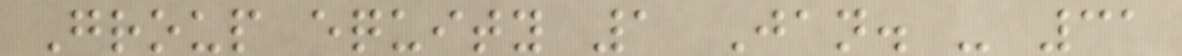Group equity 1 Jan. - 31
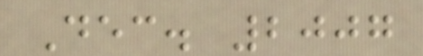Dec. 2007
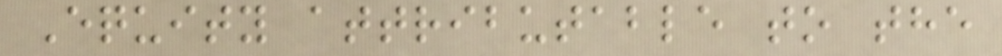Equity attributable to the
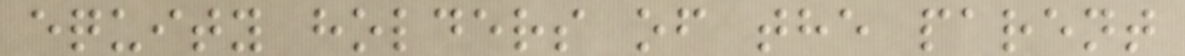equity holders of the parent
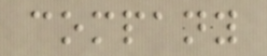company
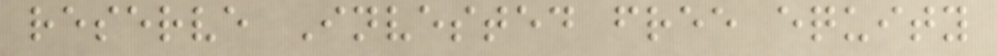reserve Invested free equity
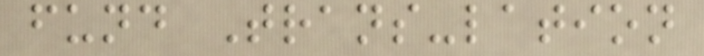fund Trans-lation
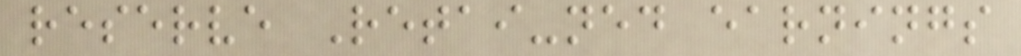reserve Retai-ned earnings
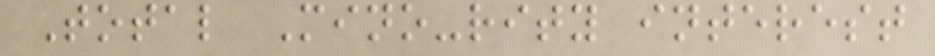Total Mino-rity interest
